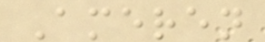Ameren
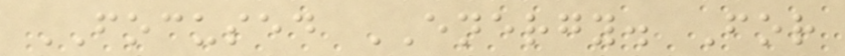FOCUSED ENERGY. For
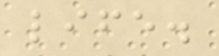life.
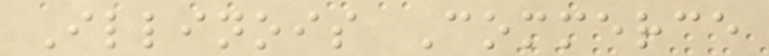Illinois Commerce
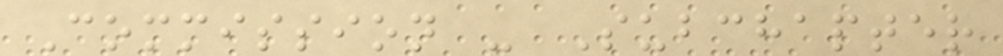Commission - Subchapter
